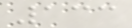133
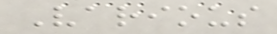Various
